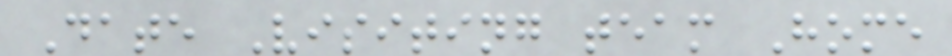Date Visiting team Home
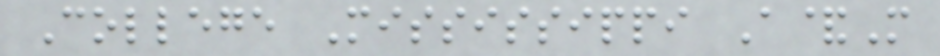College Mississippi A&M
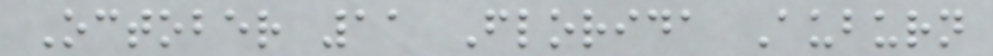October 11 Florida Auburn
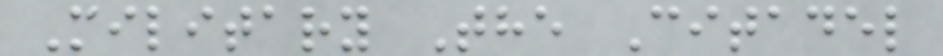Military The Citadel
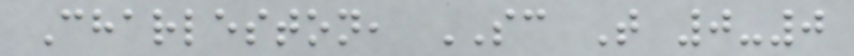Charleston, SC T 0-0
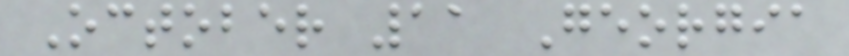October 11 Georgia
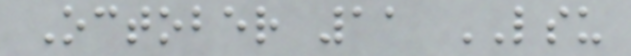October 11 LSU
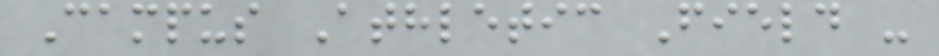Campus Athletic Field -
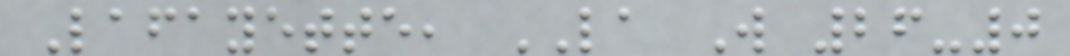Lafayette, LA W 26-0
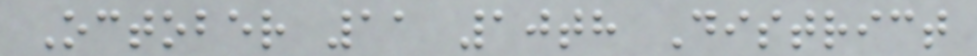October 11 10th District
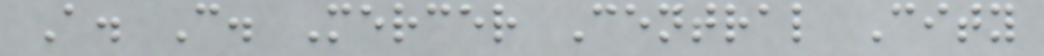A. C. Mercer Central City
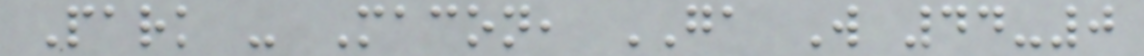Park - Macon, GA W 44-0
